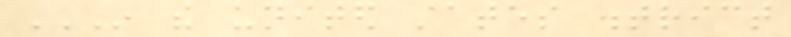IN THE UNITED STATES DISTRICT
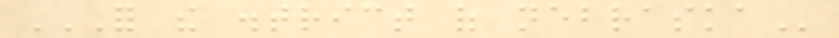FOR THE DISTRICT OF NEBRASKA
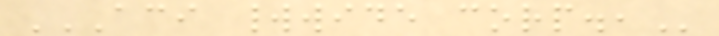ACI WORLDWIDE CORP.,
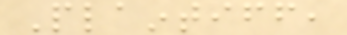Plaintiff,
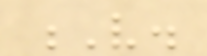V.
